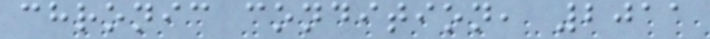chronic condition, 2011
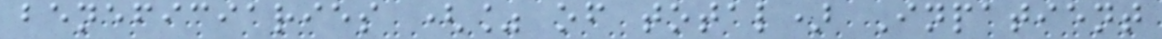beneficiaries (% of total) Inpatient
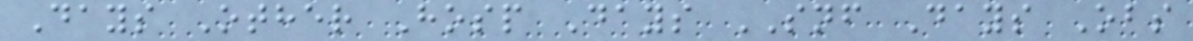Days Other Hosp Days SNF Days Obs
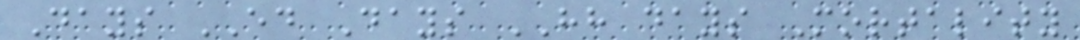Days ED Days HH days Mortality
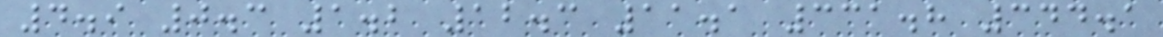4.9 0.3 1.2 12.3 11.1 331.8 344.1
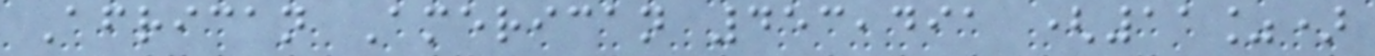African American 453,491 (11%)
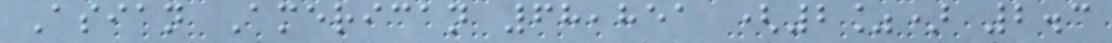Asian American 68,851 (2%) 2.3
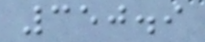350.9
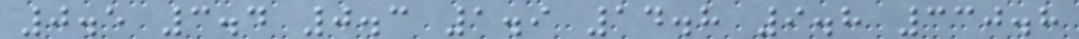0.5 3.4 0.3 1.9 14.8 9.8 330.8
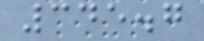345.7
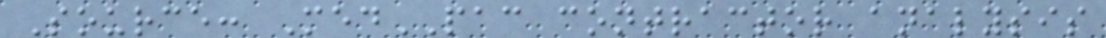Source: MedPAC contractor analysis
